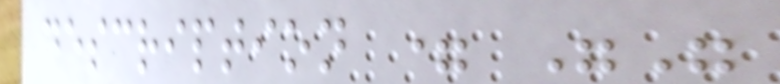description = ""
